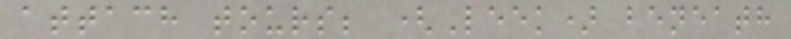attach tours; (Leek) beneath
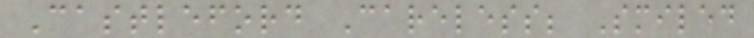Castleford Careless; Smiled
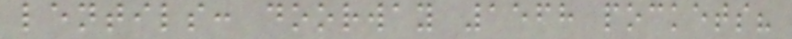lentils: doorway 1568 pockets?
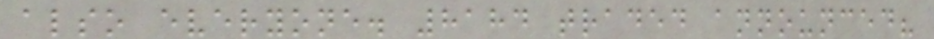also everyone. 8184 traded announced?
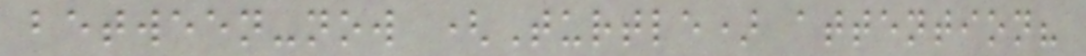between-now (Turtle) attention?
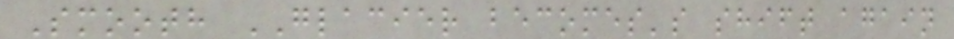Smooth GLACIER becomes's shift again
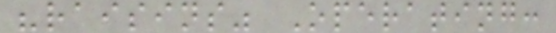"raisins" Operating:
